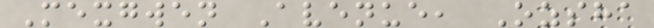Mexgwen Avenue, Ozsha
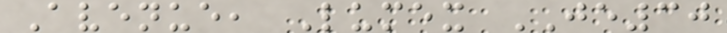Avenue, Lumex JE30
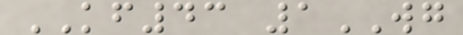KF43 1WG
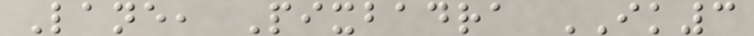Lane, Pixbadra IK3
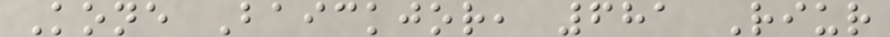Kone Baickjor, 681 Riur
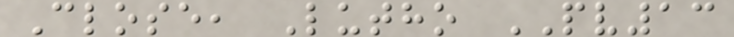Close, Lutho PV13
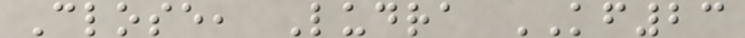Close, Ludra KF23
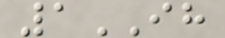1IH
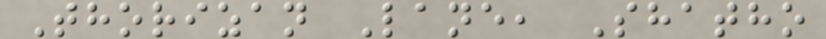Thorizan Lane, Shatho
